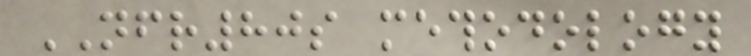NFR80s methodology
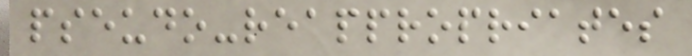pseudo-reappropriates
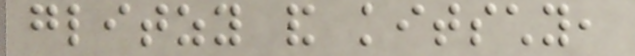glitzy and kitschy,
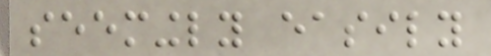seemingly easily
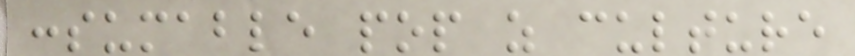consumable pop as culture
